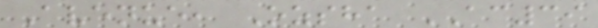Avenue, Ozsha AC39
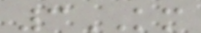3KM
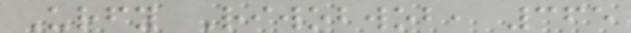Urfy Riwobwob, 365
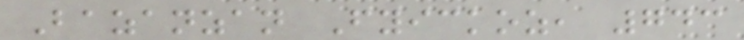Bazanzan Fyickoz, 743
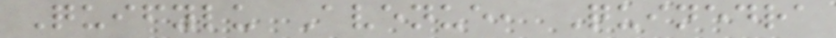Quifylu Avenue, Quinedra
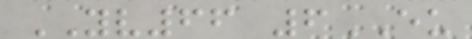YV66 6EU
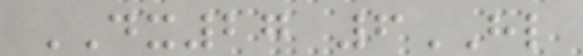DX27 6HL
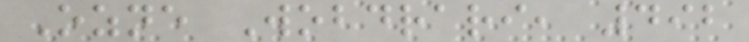Ozne Wobdrari, 492
